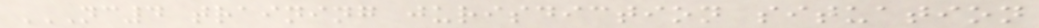NC4 TRAINING JURISDICTION SITUATION
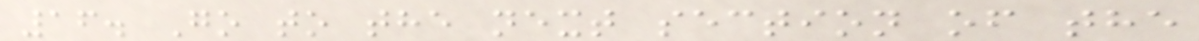16. Go to the next section of the
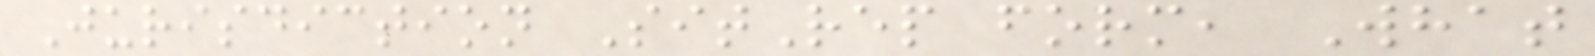Jurisdiction SitRep form, What
